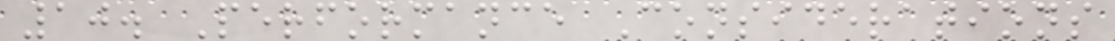10. Performance Considerations
